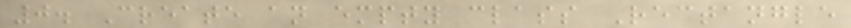0. Create an empty class Rectangle
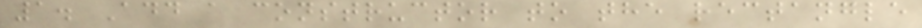1. Add a constructor to the rectangle
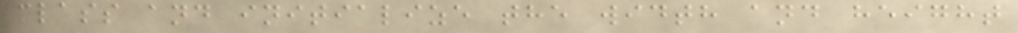class and initialize the width and height
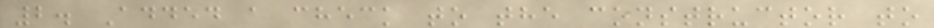2. Added a check to the constructor to
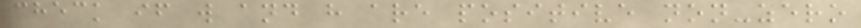check if w and h are positive non-zero
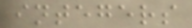integers
